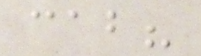cab?
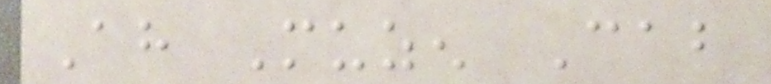Ah Muzen Cab
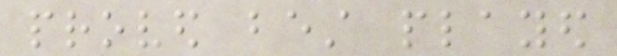proved best played
